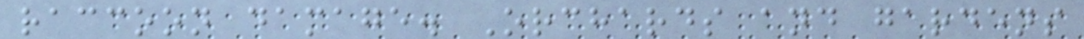raccoon damage. Orchards and gardens
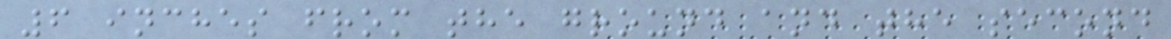6 inches from the ground and the second
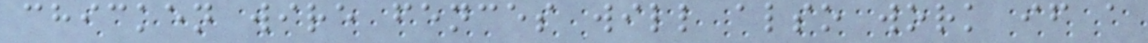chicken wire fences will also work if a
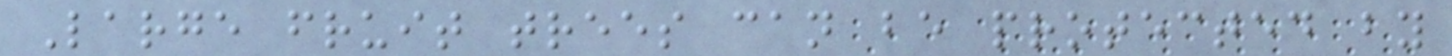Large fruit trees can be protected by
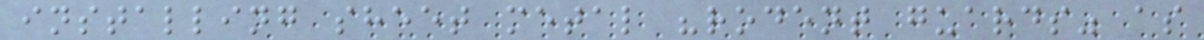installing sheet metal "rodent guards" as
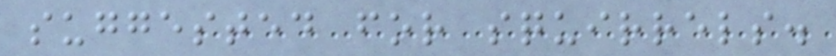suggested for squirrels.
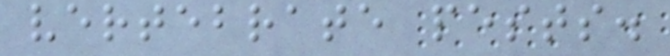vertebrate pests.
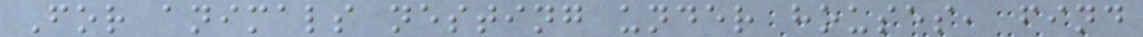For animals nesting under houses, find
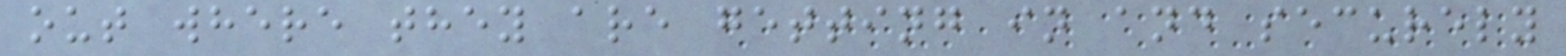out where they are getting in and securely
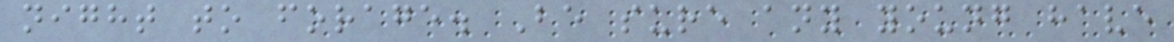night to forage. Be sure any young have
